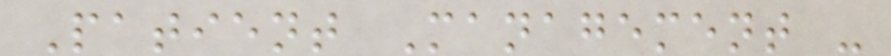Patient Management -
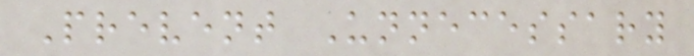Prevent Unnecessary
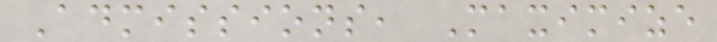Admissions, Maximize
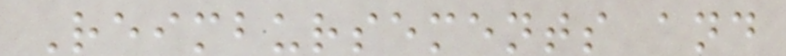Reimbursements and
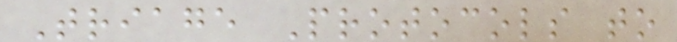Triage Protocols to
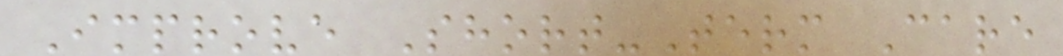Improve Short-Term Care
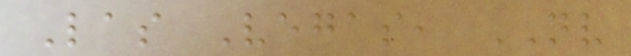Las Vegas, NV
